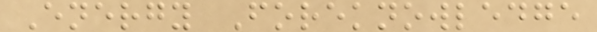Energy Foreknowledge
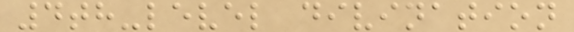4th-level divination
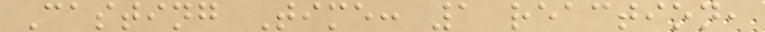Casting Time: 1 reaction,
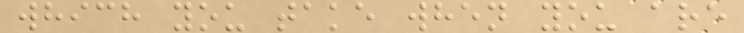which you take when you are
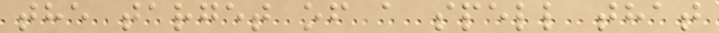the target of a spell that
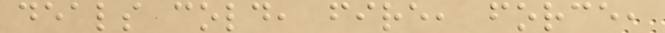deals cold, fire, force,
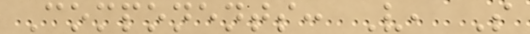Components: V, S
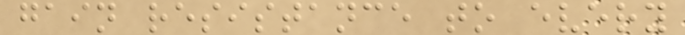gain resistance to every
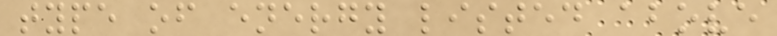type of energy listed above
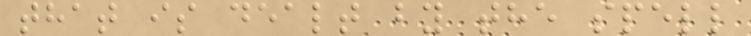that is dealt by the spell
